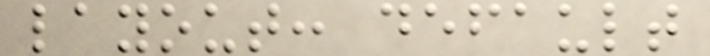layout: default
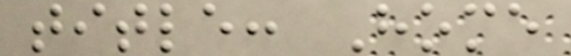title: Home
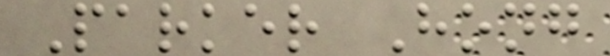Parker Hong
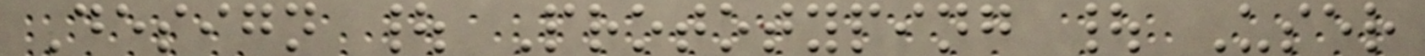Design | Prototyping | User
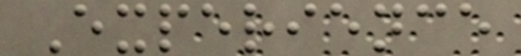Experience
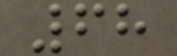68
